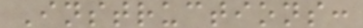Instructions:
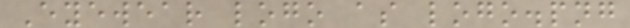Eyewear logo as logo.png
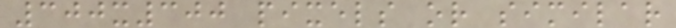300x300 pixels or similar
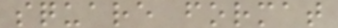square format
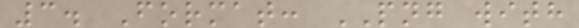3. Format: PNG with
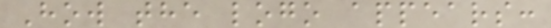How the logo appears:
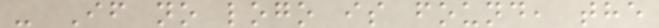- If no logo is found, the
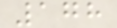178
